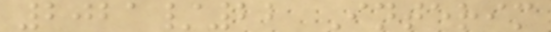2021/22 Interim
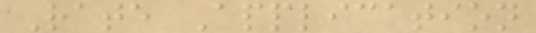Rate Application
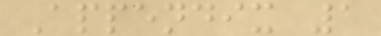Appendix 1
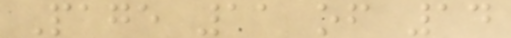Page 11 of 14
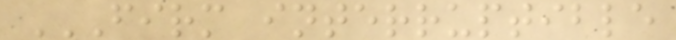FIRM INTERRUPTIBLE
